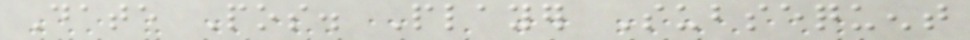Date Pos. Player Subsequent
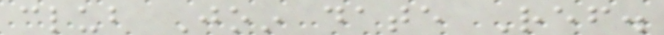club Join date Ref.
